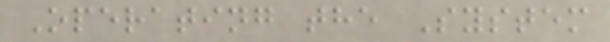Operating the System
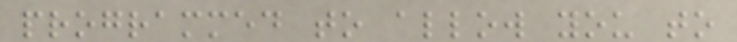programmed to allow you to
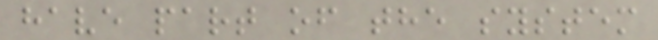have part of the system
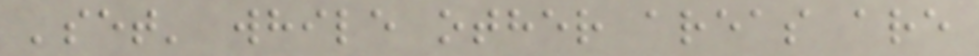'set' while other areas are
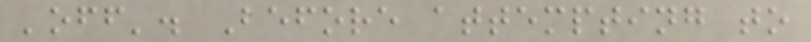'off'. Before attempting to
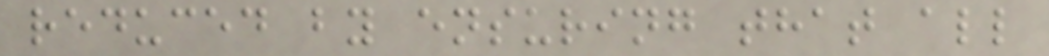reduced by ensuring that all
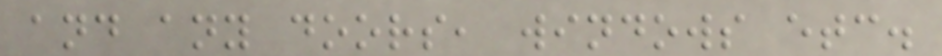and any doors, windows etc.
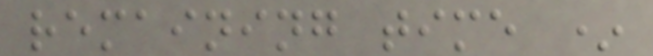remaining time *
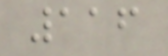116
